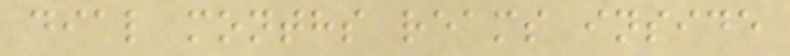dial months reams inside
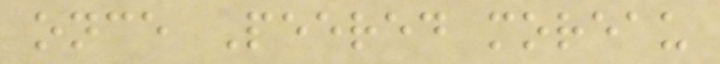once Peered moreau
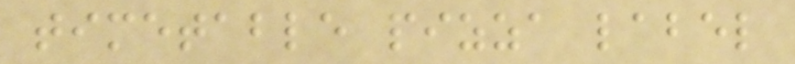timetable pizza label
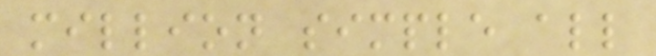million simple all
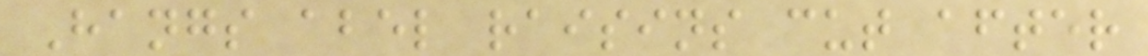Hangs abel raisins cut after
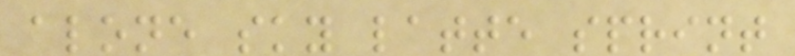alone sky latte sprint
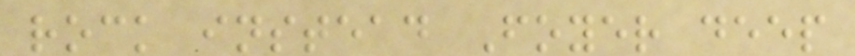rock instead Foyer deep
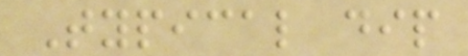Typical dip
